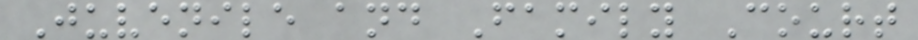Juvenile and Family Court
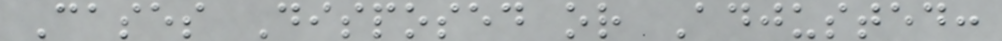Cases Disposed or Adjusted:
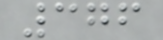376
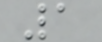1
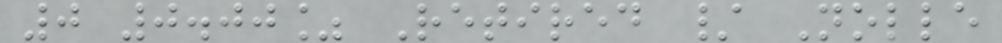0 0.00% Retired / Nolle
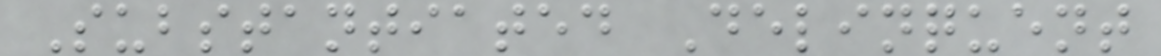Substantiated Delinquent
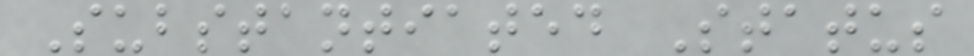Substantiated Status
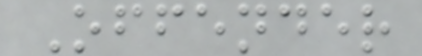Offender
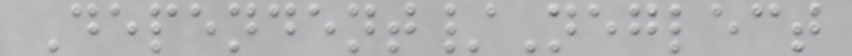Dependent/Neglect
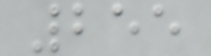255
